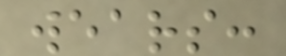wears:
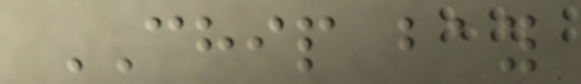CHIP bay
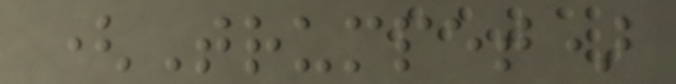(Trumpet)
